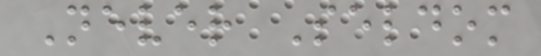Never Seldom
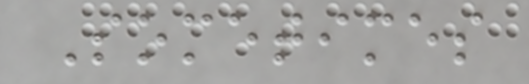Sometimes
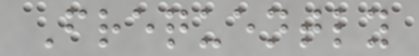Frequently
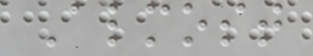Almost
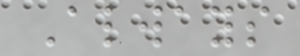Always
